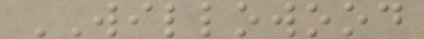WILLOWOOD
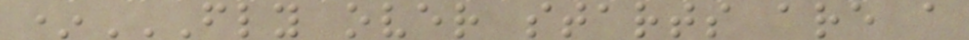*FLY OVER STARTS ARE A
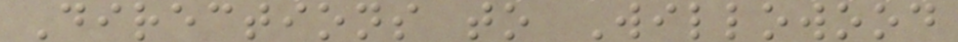Directions to Willowood
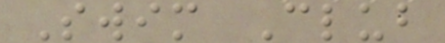Swim Club
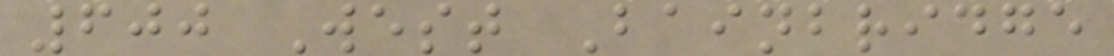600 West Bainbridge
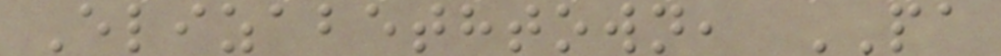Elizabethtown, PA
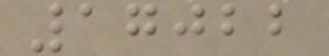17022
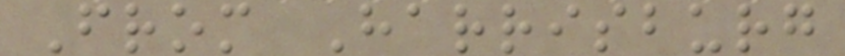From Harrisburg
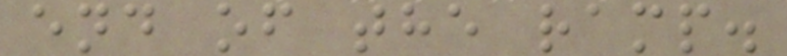end of the ramp.
